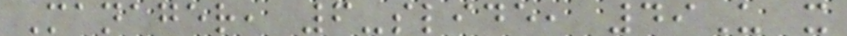Manager, 6-slide, 49U x
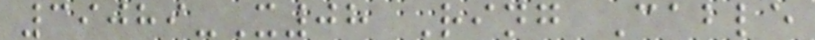39089-X08 Ring Cable
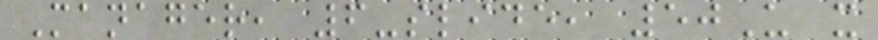Manager, 6-slide, 50U x
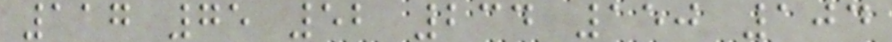117 75 52 234 150 104
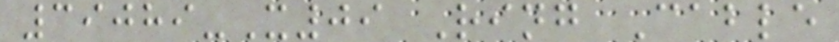39089-X09 Ring Cable
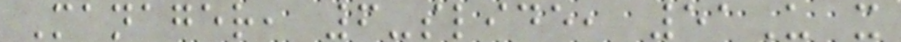Manager, 6-slide, 51U x
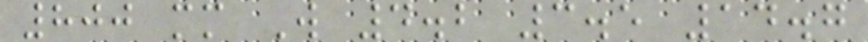800 mm W 4.2 3.5 14.7
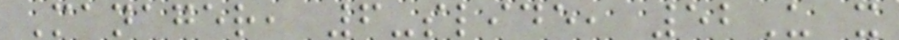Manager, 6-slide, 52U x
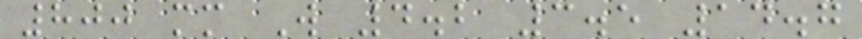800 mm W 4.2 3.5 14.7
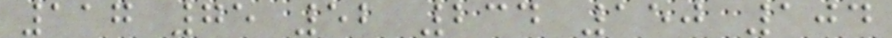117 75 52 234 150 104
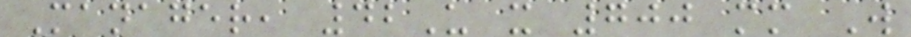Manager, 42U x 700 mm W
